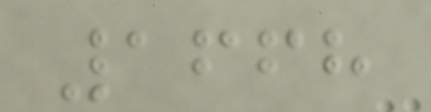1668
